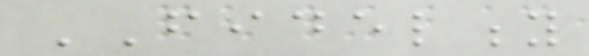FIDELITY
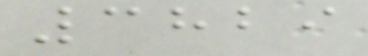3829
